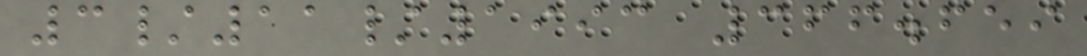3/11/1993 366.659
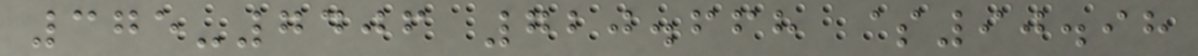375-7406 720.668 $90.98
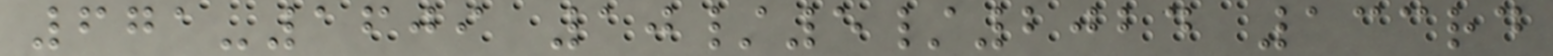671-1609 10/5/2024 133rd
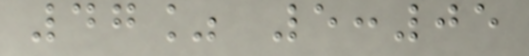47% 5:05
